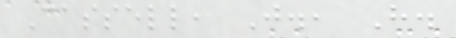Cassell, J., H.
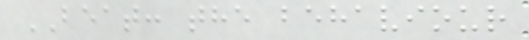BEAT: the behaviour
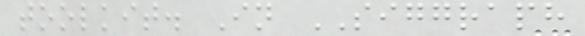toolkit. In SIGGRAPH
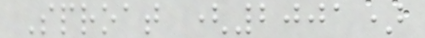Sproat (2001)
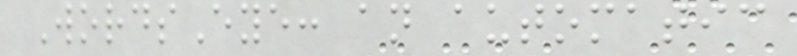WordsEye: an automatic
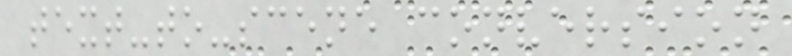text-to-scene conversion
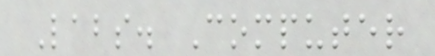Labs. Computer
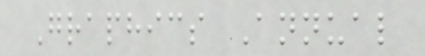Graphics Annual
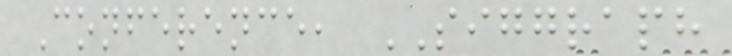Conference, SIGGRAPH
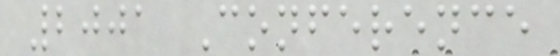2001 Conference
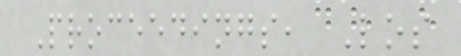Proceedings, Los
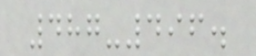487-496.
